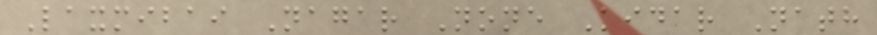Laxmibai Nagar None Kidar Nath
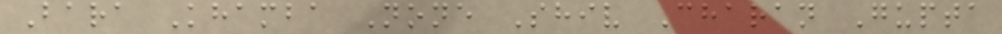Bara Khamba None Shiv Charan Gupta
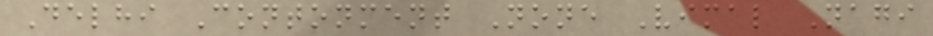Delhi Contonment None Vimal Nagi
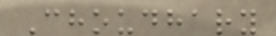Choudhary
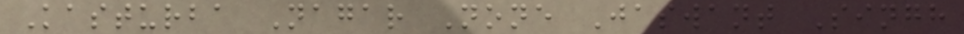Kasturba Nagar None Jaswant Singh
